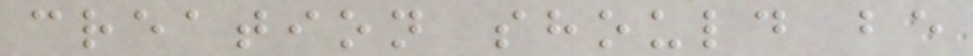creation should be
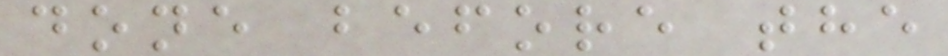done before the
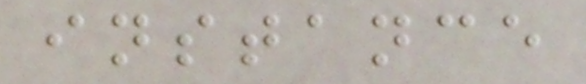instance
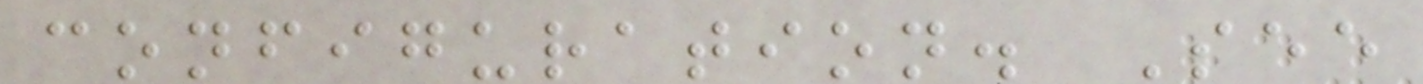configuration. See
